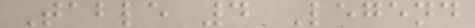Table 4 Legend
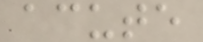acute
